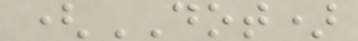(DOT)
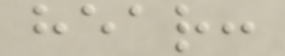hear:
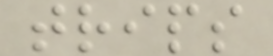trips
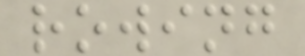rowing
